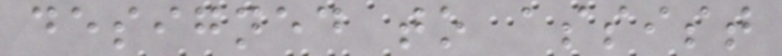designed to assist
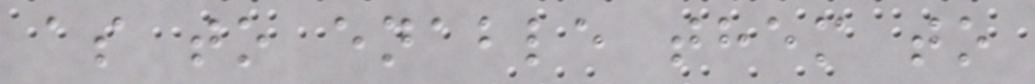as to enable them to
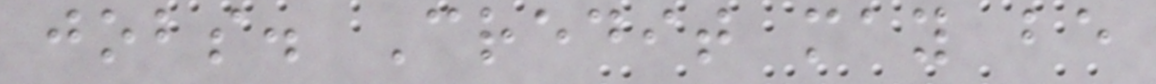jobs. Credit may be
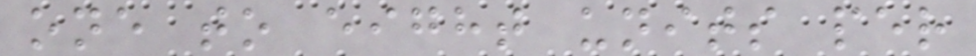one to eight units per
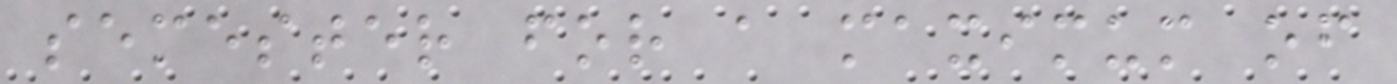semester for a maximum of
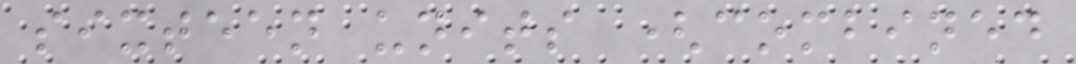sixteen units (combined
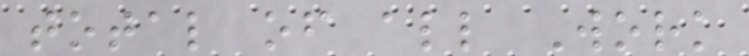total of all Work
